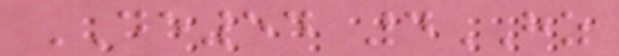DE54 4HZ
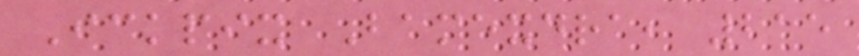Ickpix Bamexdra, 215
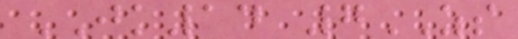JK14 7ZS
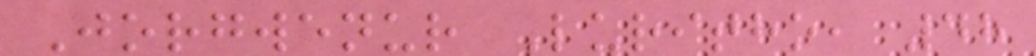Jorgwenur Luritho, 48
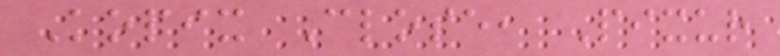Kopix Close, Pixur
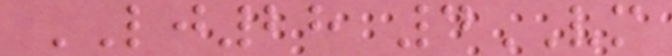LJ28 4VM
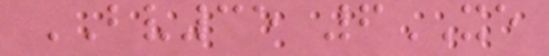BV35 6XE
